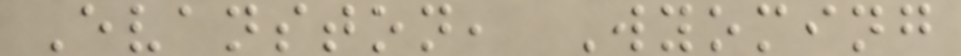Evanston, Wyoming
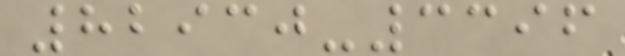82930-3396
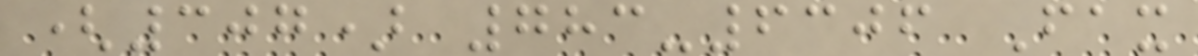(307) 783-6306 Fax
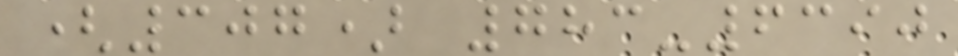(307) 783-6390
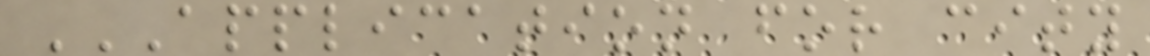APPLICATION FOR CITY
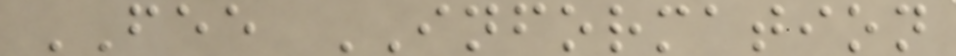FEE INFORMATION
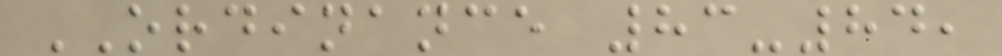ORDINANCE 83-84,
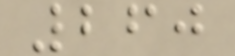260
